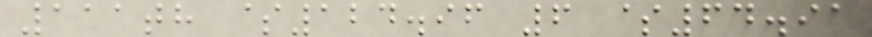111th $124.96 6 $64.91
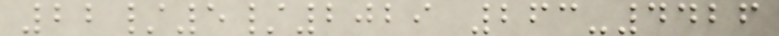22/5/2029 263-4426
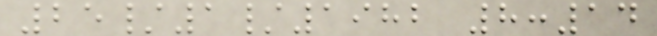25/1/1982 8:14
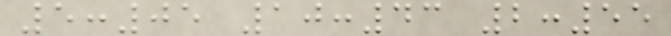5:05 10:43 2:55
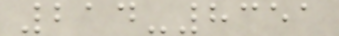214-8351
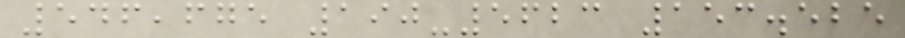546,675 190-5623 153.525
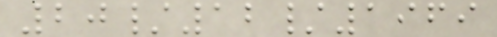20/12/1969
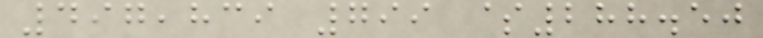497,839 799 $288.50
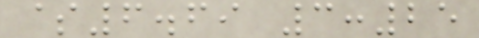$6.69 3:25
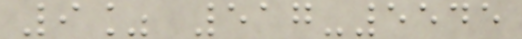9% 517-5545
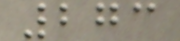273
